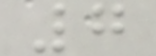7
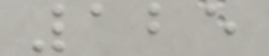125
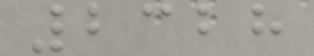2328
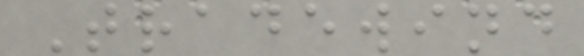Tradewind
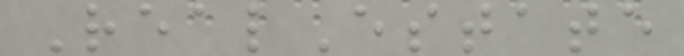RealEstate
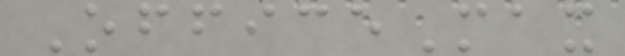OfficeMax
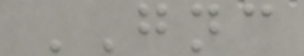GNC
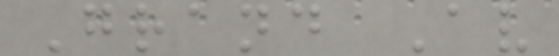Grand Av
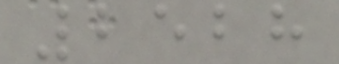2528
